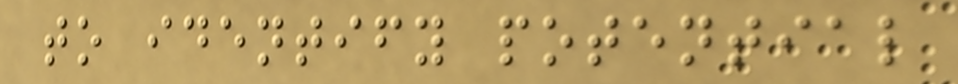to identify potential
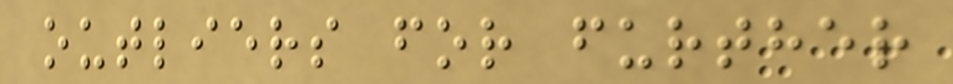outliers for further
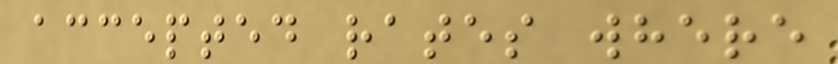accepted rates where
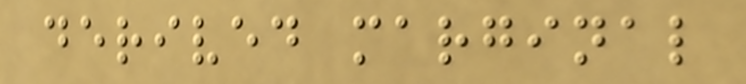derived marginal
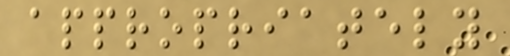appropriately
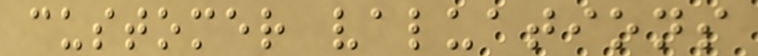customer valuations
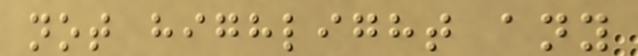not highlight any
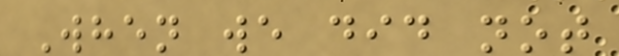When we did not
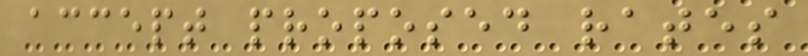accept proposed rates
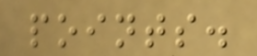points.
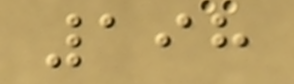198
